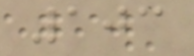103
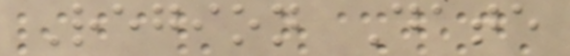Region Date
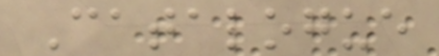Catalogue
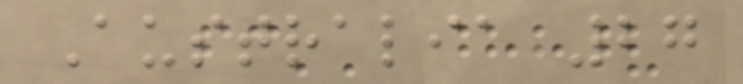Australia 27
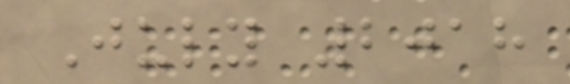July 2018
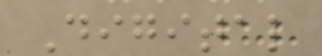Digital
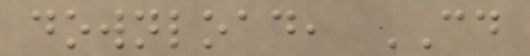download, CD
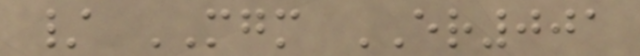/ MGM ER001
